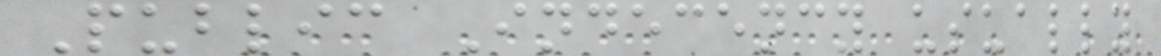Public Indecency usually
